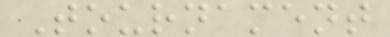Tournament
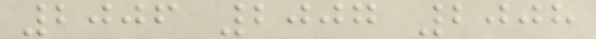2006 2007 2008
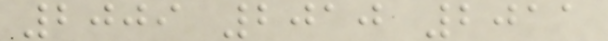2009 2010 2011
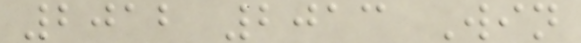2012 2013 Win
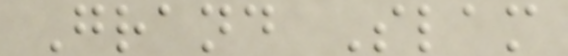Grand Slam
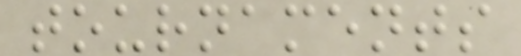tournaments
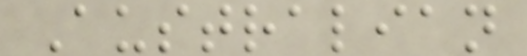Australian
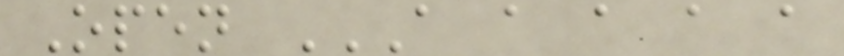Open A A A A A
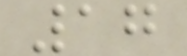17
